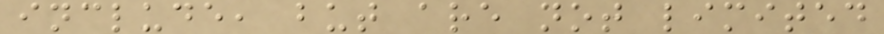include, but are not limited
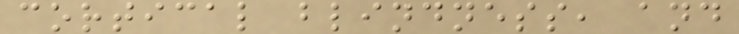cortical blindness, and
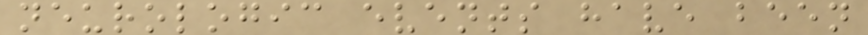neurologic events have been
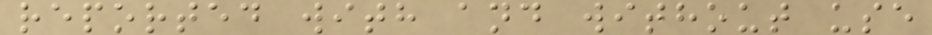reported with and without use
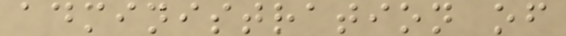administration of
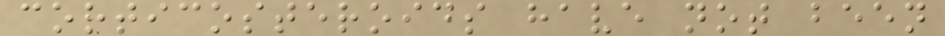corticosteroids have not been
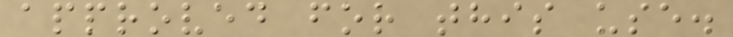approved for this use.
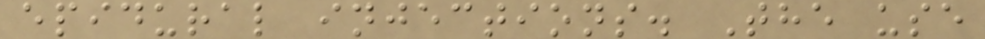epidural injections. The use
